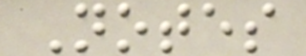Notes
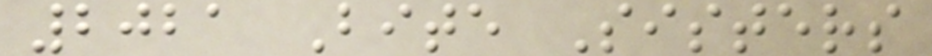2021 Bite Sisters
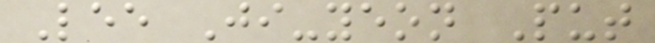Lee Ji-yeon Put
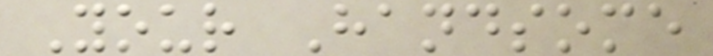Your Handsome
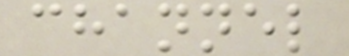channel
